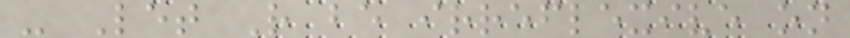- Let R be irreflexive on
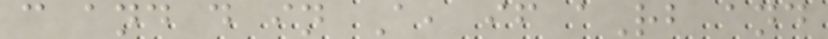c and d in A, if aRb and
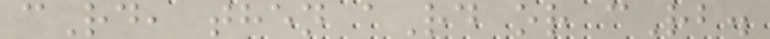cRd, then aRd or cRb.
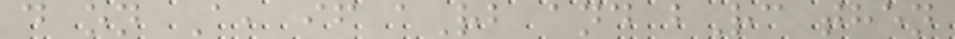d on A, if aRb and bRc then
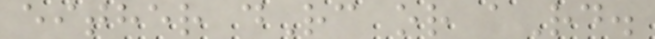either dRc or aRd.
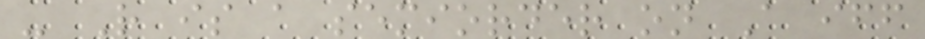- R is a semiorder on A iff
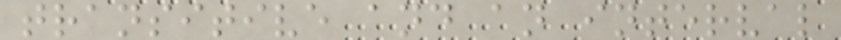transitive and an interval
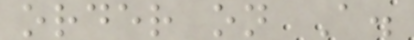order on A.
